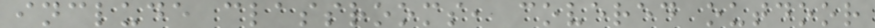include classrooms, covered outdoor
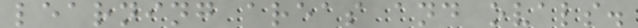learning areas and ovals.
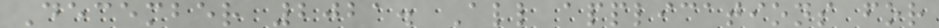December 2021. All applications for
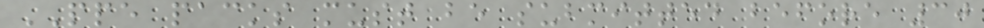PPE packs must be submitted before 30
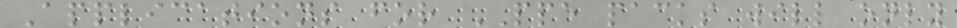Applications for PPE packs will only
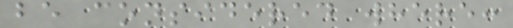be considered where:
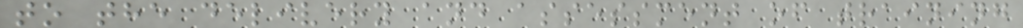to the delivery and assessment of training
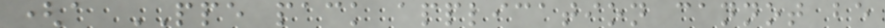(a PPE pack application cannot be
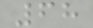68
